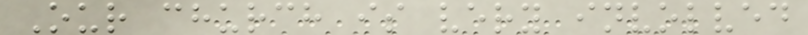Our church is very involved
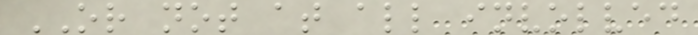OR not at all involved
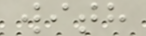with
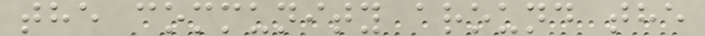the community around the
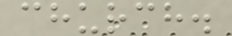church.
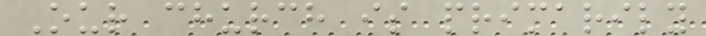Our church is primarily
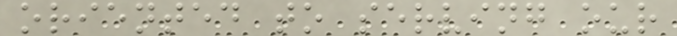oriented to serving our
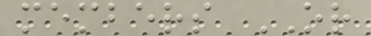members OR
